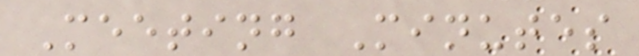Meeting Minutes
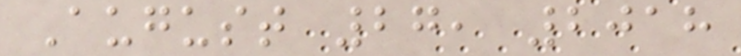August 27, 2018
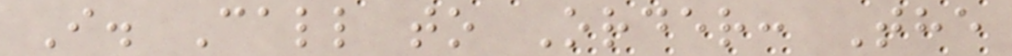I. Call to Order: The
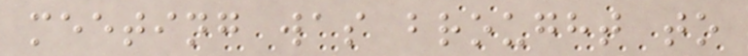meeting was brought to
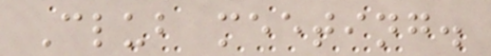Club meeting.
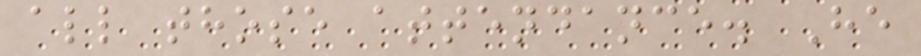all those attendance. He
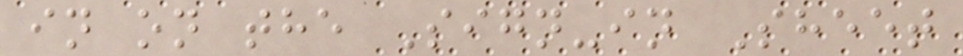in on the Sign-in Sheet
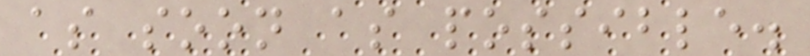as soon as possible.
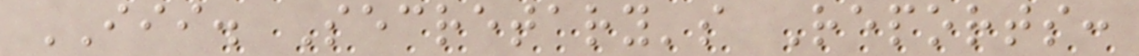III. Secretary's Reports:
